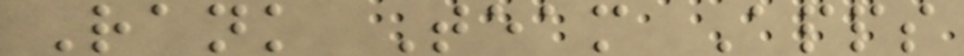Rank Team Apps
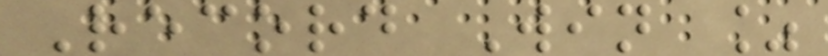Record Win %
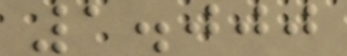1.000
